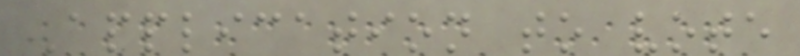Application to vote
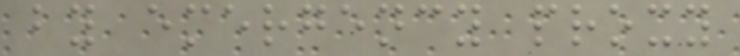by emergency proxy
